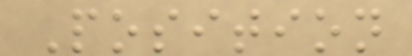Position
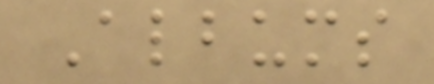Albums
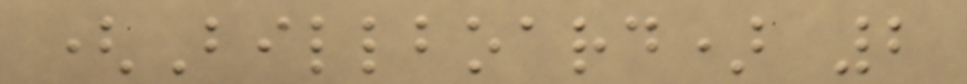(Billboard) 2
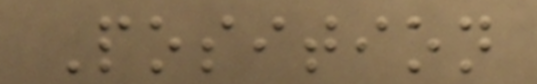Position
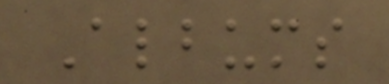Albums
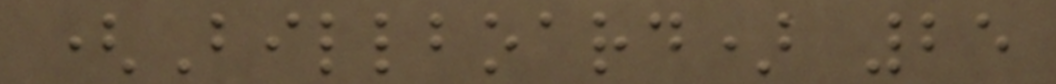(Billboard) 25
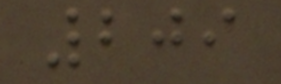209
